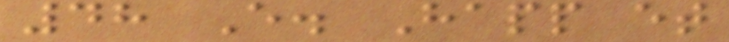48 E. Happ et
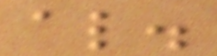al.
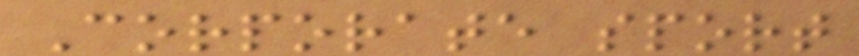Corporate sport
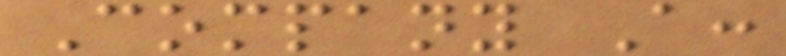Company A:
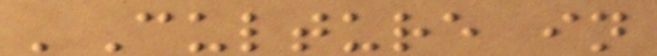'Culture in
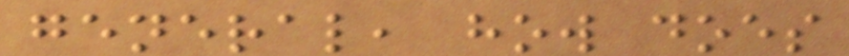general, how does
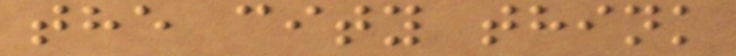the city think
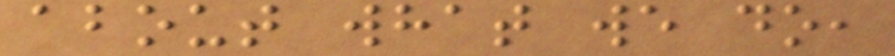about what we do,
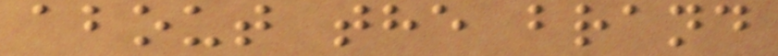about the brand
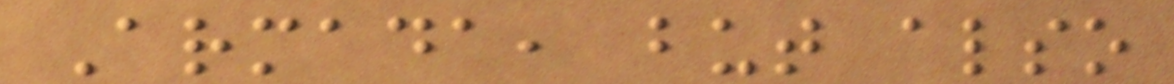Armada, but also
